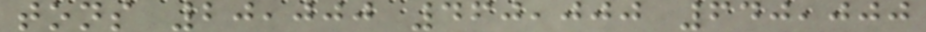tons 20,000 460,000 640,000
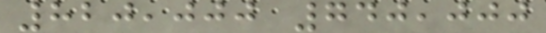820,000 740,000
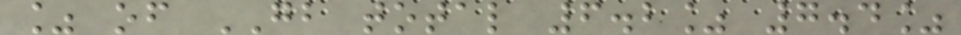% of GB total 6.2% 7.4%
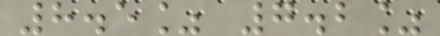8.5% 7.2%
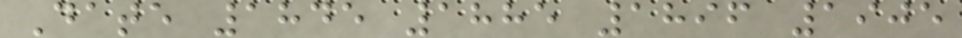Date 1845 1885 1896 1905
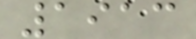1913
